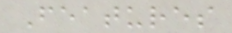Features
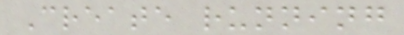Create running
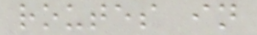routes in
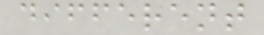different
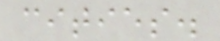cities.
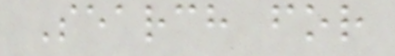Search for
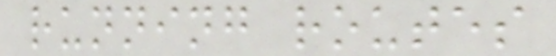running routes
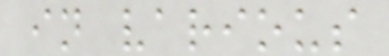in various
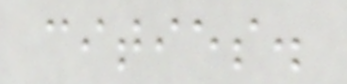cities.
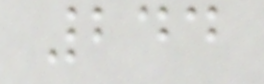244
